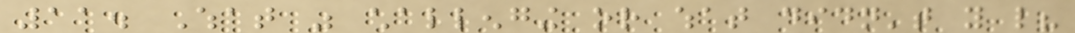11. What was challenging or what didn't you like?
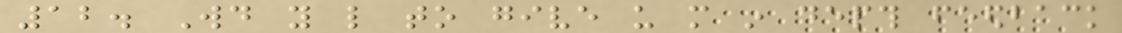12. Would you like to give us more in depth feedback
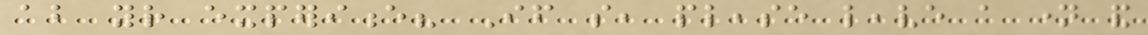about your experience? If so, please leave a name and
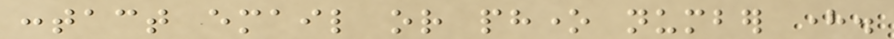contact email or phone number here.
